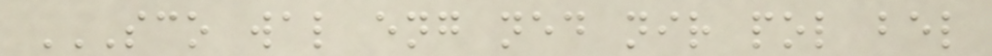SCO WAL ENG NED NIR POL BEL
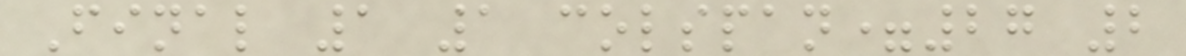Final 1 1 colspan=27 2
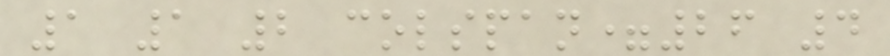1 1 2 colspan=26 4
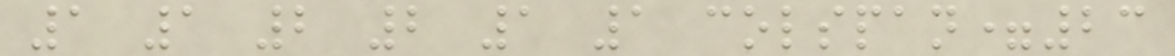1 1 2 2 1 1 colspan=23
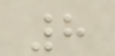8
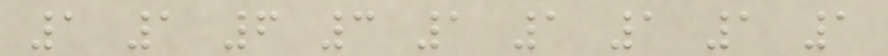1 1 6 3 1 1 1 1 1
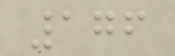176
